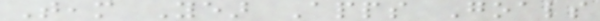Team Year Apps Goals
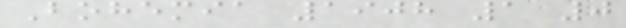Bohemia 1908 1 0
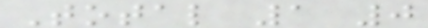Total 1 0
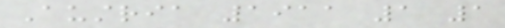Austria 1911 1 1
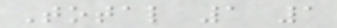Total 1 1
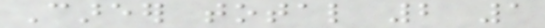Career total 2 1
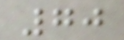70
